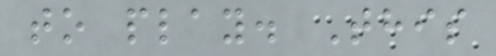to play. This
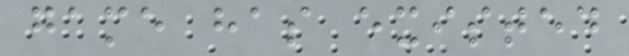game has existed
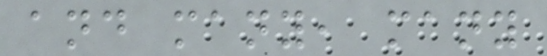and many, many
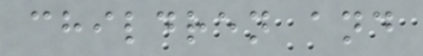children and
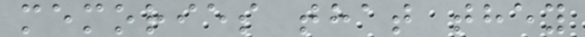memories that they
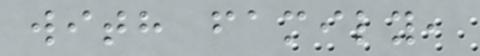with family,
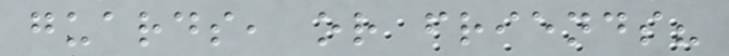guards, or friends?
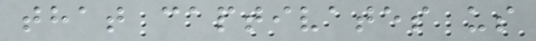that captivates us
